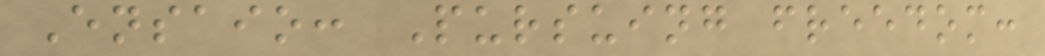Ensaio: Pursuing freedom:
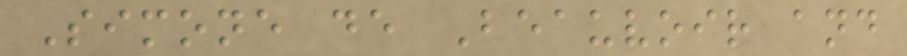Simone de Beauvoir and
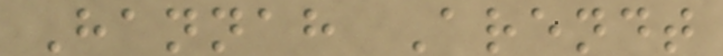Hannah Arendt
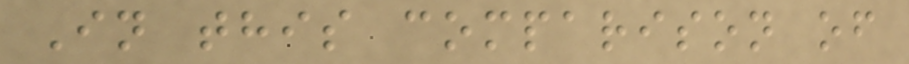In this comparison of
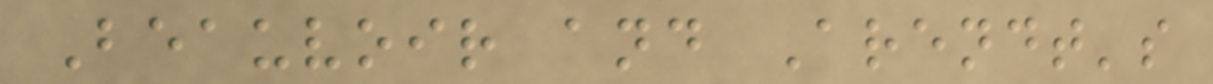Beauvoir and Arendt's
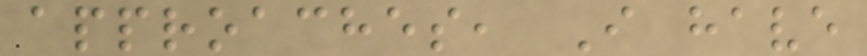approaches, I have
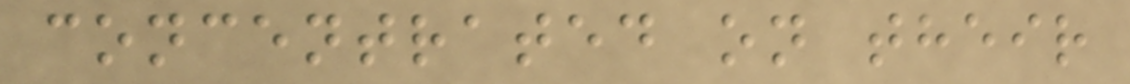concentrated on their
